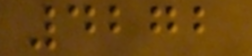4272
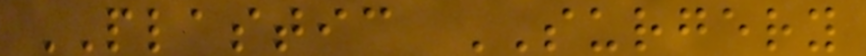PLASTIC SURGERY
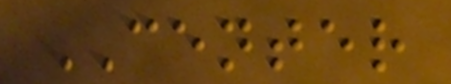CENTER
